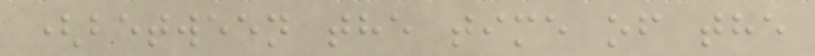(between the time of the
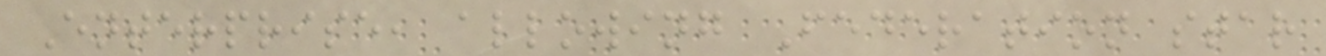Enterprise, allowing Federation star
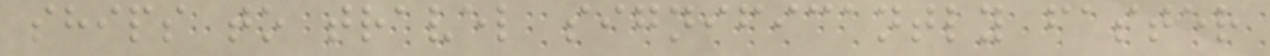ships to travel significantly faster
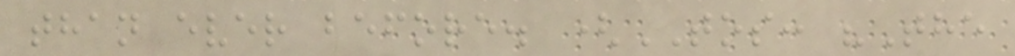than ever before. (TOS: "The
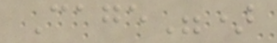Cage")
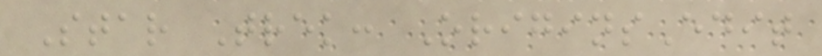Star Trek: OriginsEdit
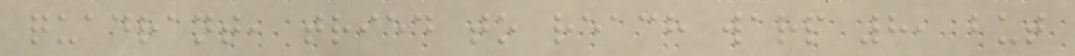quadrant, tried to reach warp 8, but
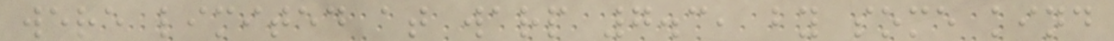were limited at warp 7.3, by some kind
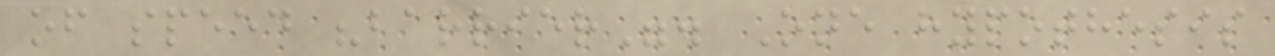of speed "barrier". One hypothesis
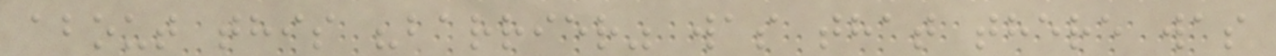about this "barrier" was that there was
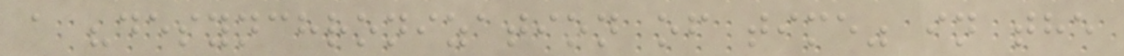a "desynchronization of time" in the
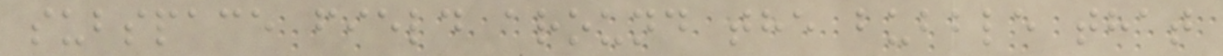subspace field around the bubble that
